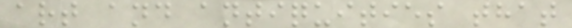art and antiquities that
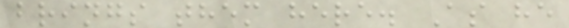brings them here. As he
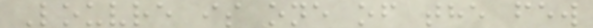Louvre is one of the few
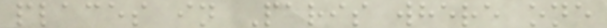places in Paris where one
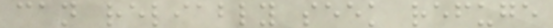can reliably seek refuge
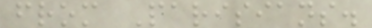from Parisians.
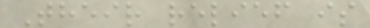Their relief is
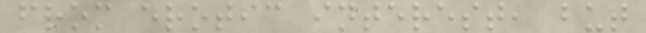from erotic interest, but
